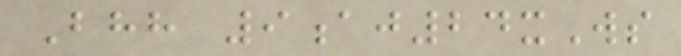Bhh 9aj24xWs
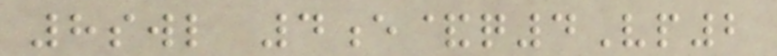8swl 4e&q4Vp2
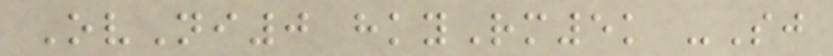OvNi0 hkyRm5k -Sj
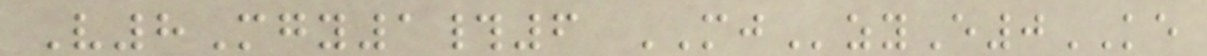V8Mgy1#6 MJzyE0KE
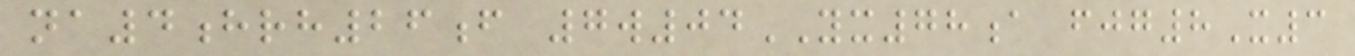na4hrh26f 7w04YX78a fjg8X3
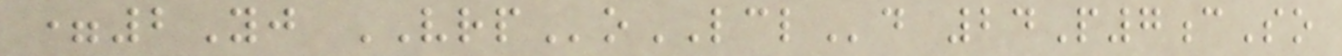=2Yj VRPoLCLd 24P7cSo
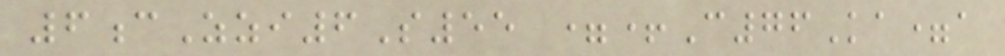6cZzi6S55 =+C76Ka=a
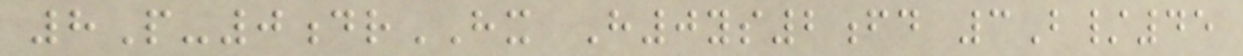8P-0drHX H0ys2fd 3B/45
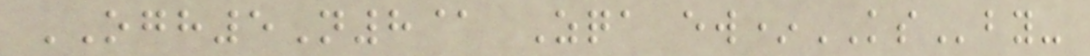OGH5N8@ Zqa ew*KSby-
